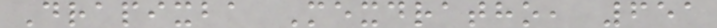Drapixba Mexdratho, 651
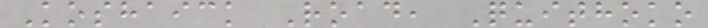Koshaick Road, Quithoko
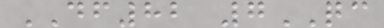DF82 7QC
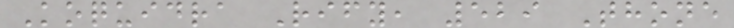Koquidra Rify, 529 Thone
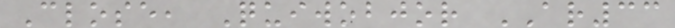Close, Quiwobjor AR33
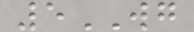5WG
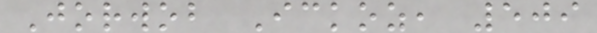Jorwob Ickoz, 509
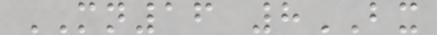MN16 8BX
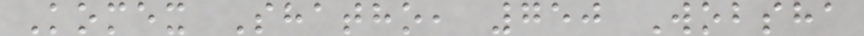Komex Shatho, 750 Wobsha
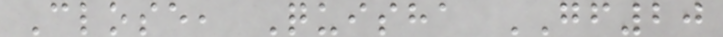Close, Quisha GF20
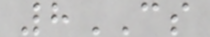8CS
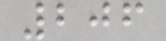206
